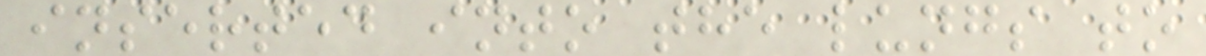inserted into the lungs to
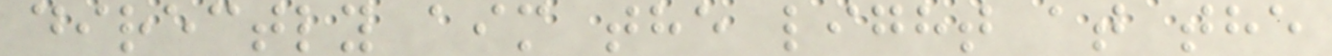directly aim the light at the
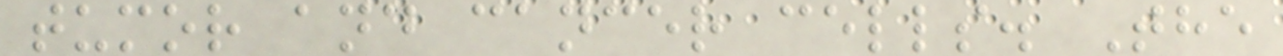tumor and cancer cells. The
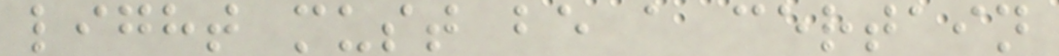light must be a certain
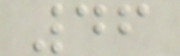46
